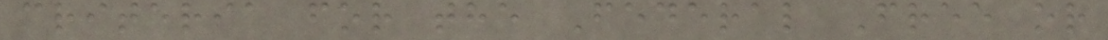criteria for the Federal Free or
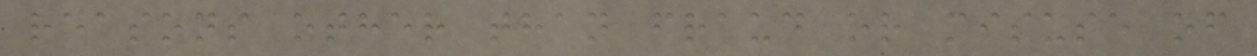reasons other than fraud or misuse of
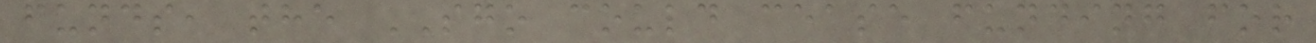funds, the SGO could cease funding for
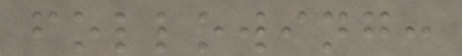following:
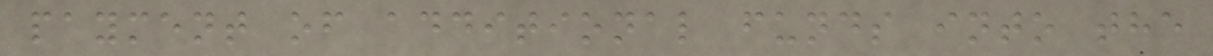payment of additional funds into the
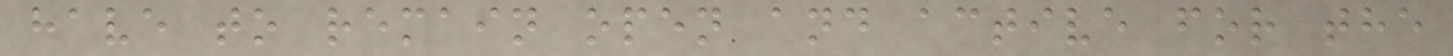have to remain open and active for the
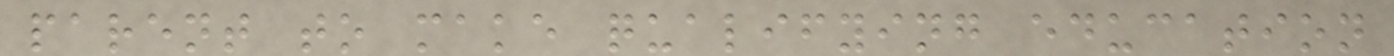parent to make qualifying education
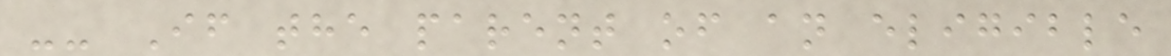-- If the parent of an eligible
